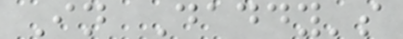In Daddy's
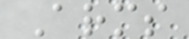Arms
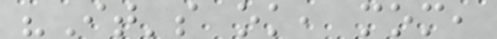"It's ok, mom,
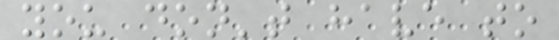you don't have to
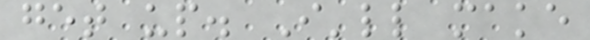get up. I'll make
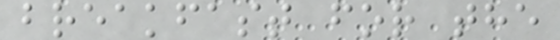breakfast for the
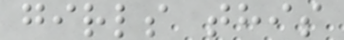girls this
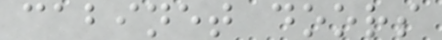cabinet doors
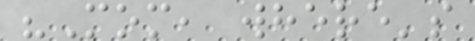"Mom, where's
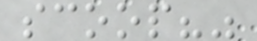scoop?"
